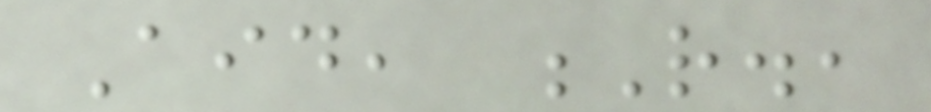Aid, R.,
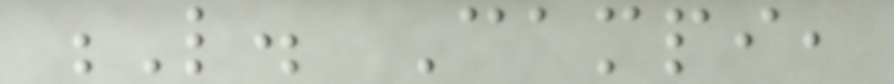L. Campi,
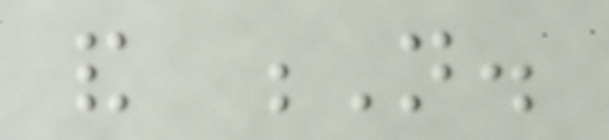and N.
